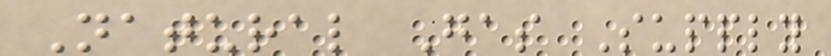Natural Gas Supply
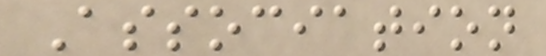Association
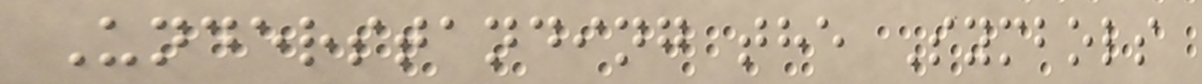Understanding the Symbols
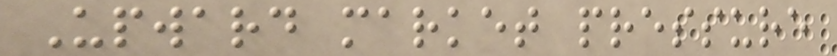Upward market pressure
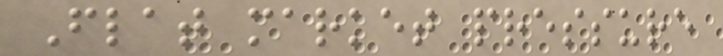Flat market pressure
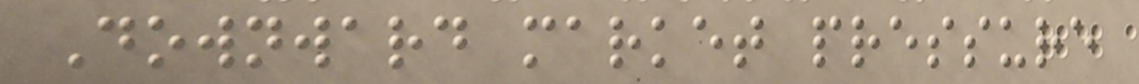Downward market pressure
